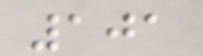101
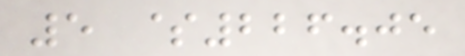5 $226.05
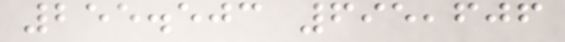255.503 695,606
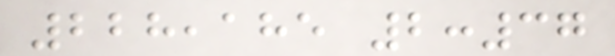228,185 2:37
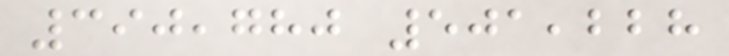390,780 501,228
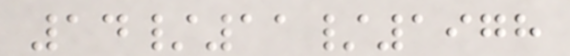14/11/1978
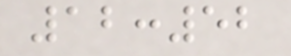12:52
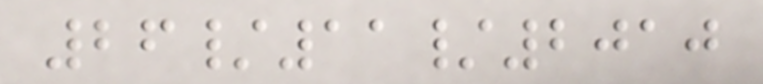26/11/2010
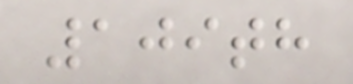109th
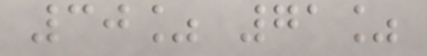30% 71%
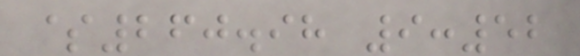$260.98 9:52
